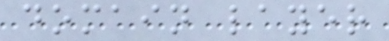domain layer
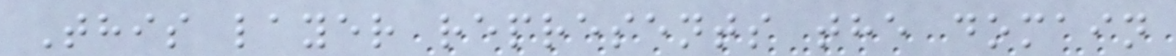This layer represents the domain
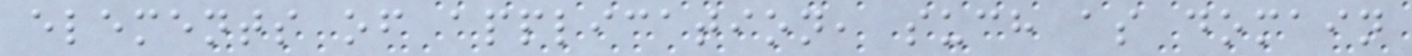elements of application, such as domain
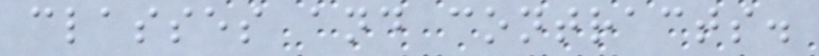classes and contracts.
